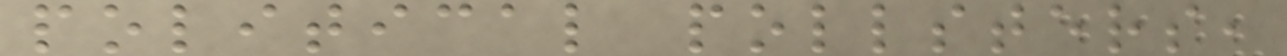political pollsters,
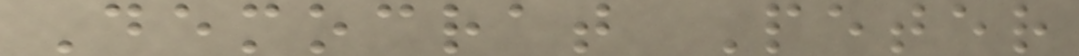Democrat Peter
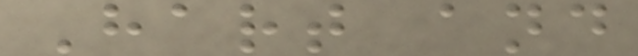Hart and
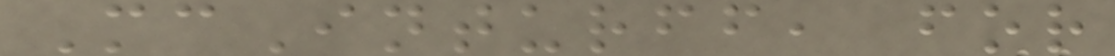McInturff, for
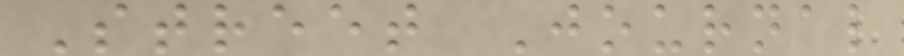Street Journal
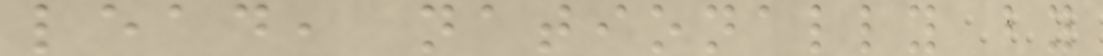lead, nationally by
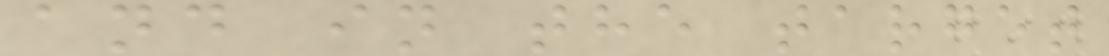and in the target
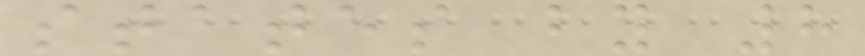states by 8
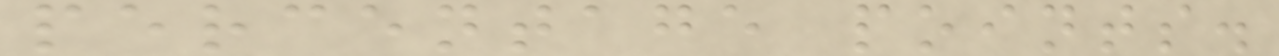percentage points.
